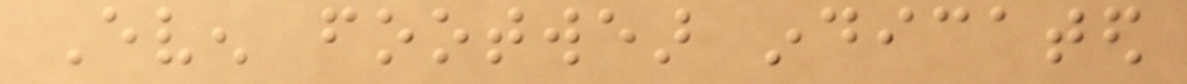Even footwear indicated
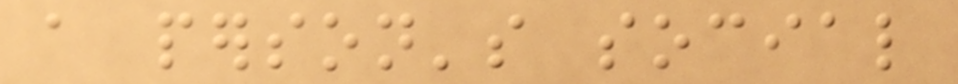a person's social
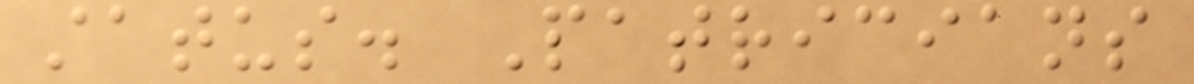status. Patricians
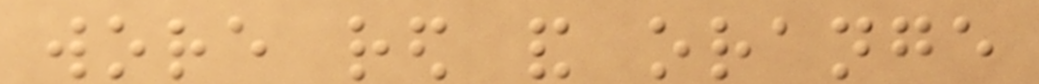wore red and orange
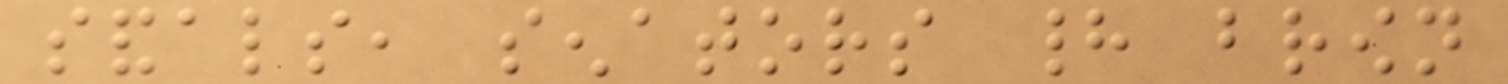sandals, senators had brown
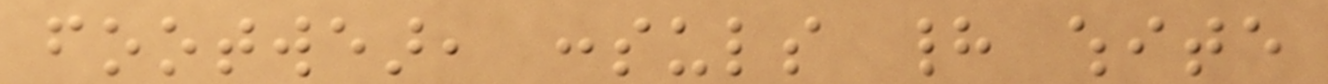footwear, consuls had white
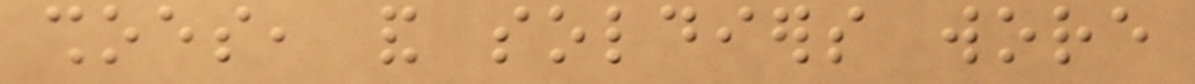shoes, and soldiers wore
